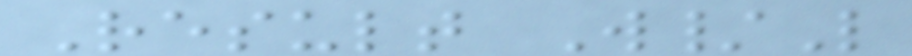Result W/L
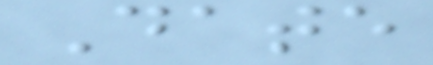Date
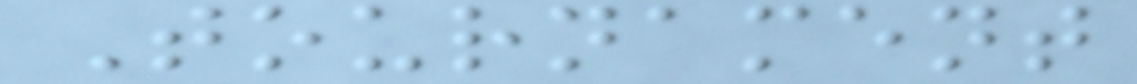Tournament
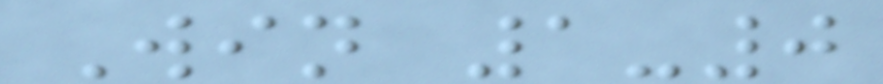Win 1-0
